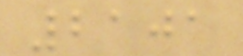2101
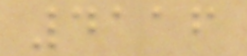4116
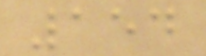154
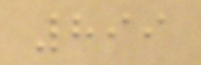899
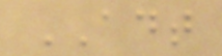ADT
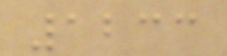1233
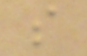s
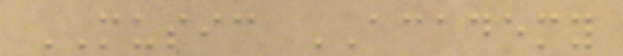MUSIC ACADEMY
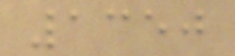1350
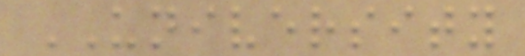UNIVERSITY
